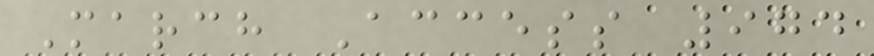March Access 974
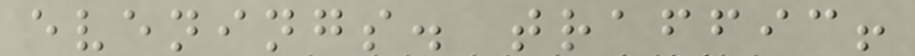evenings. traffic!
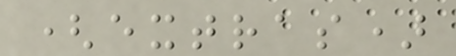(extras)
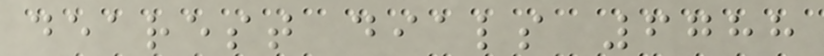dearest dials 6788
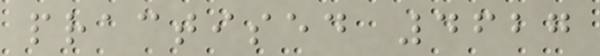practised 4627
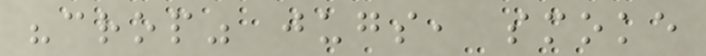"crop" jugs, smoke
